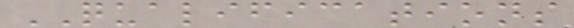QUALIFICATIONS
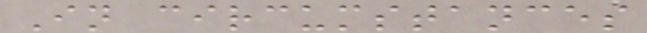In circumstances
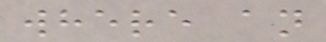where an
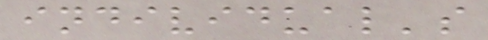individual's
